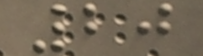20
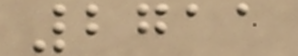2711
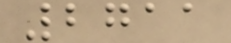2711
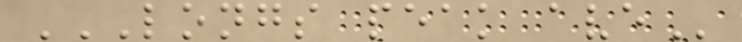LONGS PEAK AVE
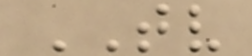TV
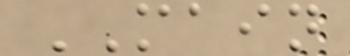MAIN
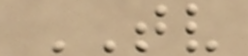TV
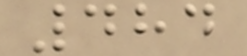484
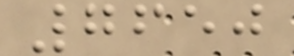7650
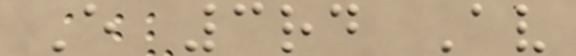E 3rd Av
